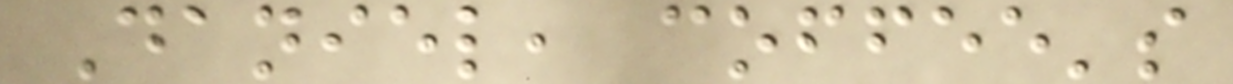Daniel, coffee's
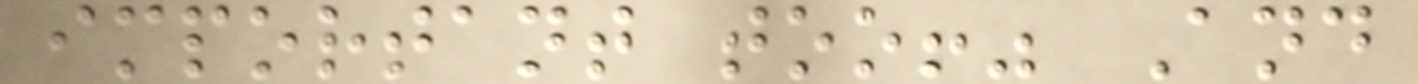important too!" And
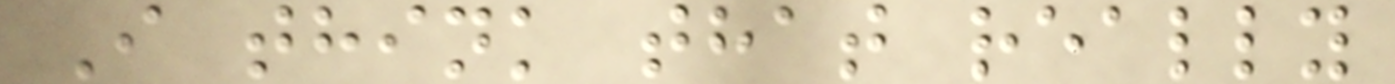I think that really
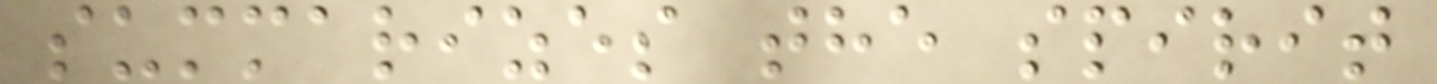summarizes the spirit
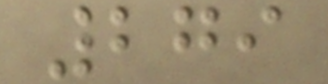279
